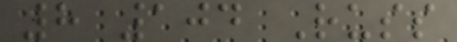8 104 Russ
